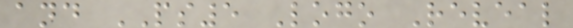and PS5 Logo Reveal
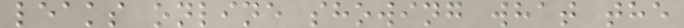leaks online showing what the
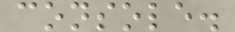console.
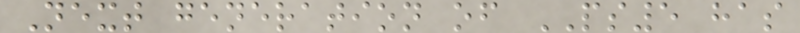Next generation of PS5 has
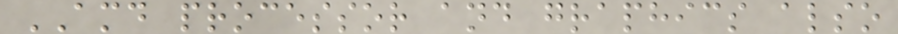AMD processor and graphics also
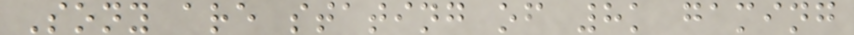Sony are stating of 8k gaming
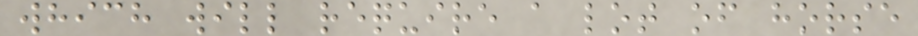which will require a lot of horse
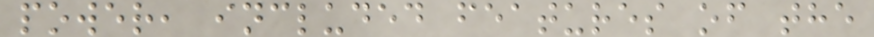power, included features of the
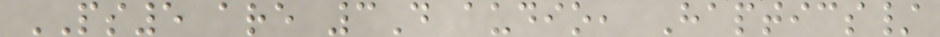PS5 are 3D audio, Haptics/
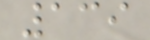139
